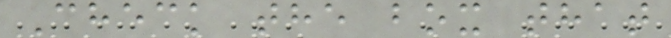Check the box that
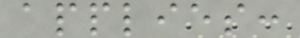applies:
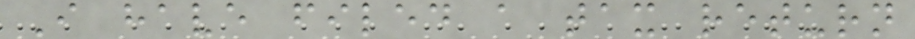I have filed a tax return
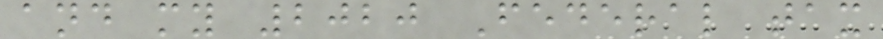and my 2020 Federal tax
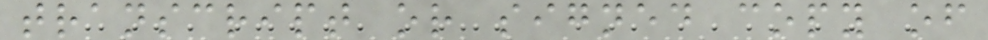transcript or signed copy of
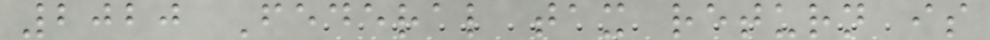2020 Federal tax return is
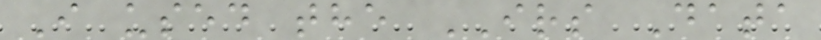I used the IRS Data
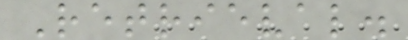Retrieval.
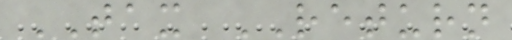TAX RETURN
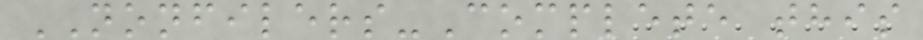NONFILERS-Complete this
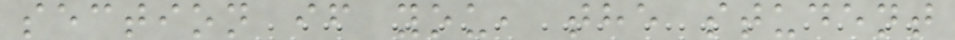section if you, the student
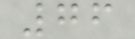76
